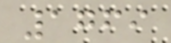1769
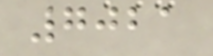7021
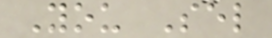You Sel
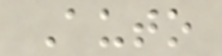Auto
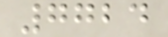7724
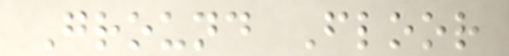Ground Floor
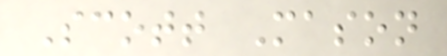Scott Mason
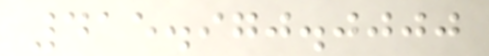415.970.0000
